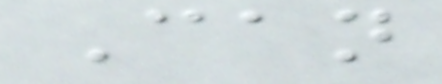Can
